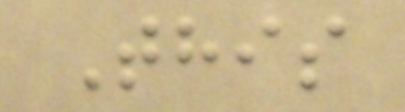This
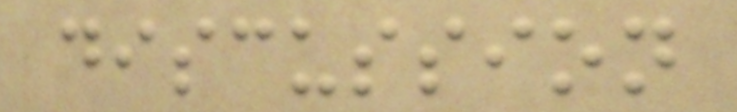discussion
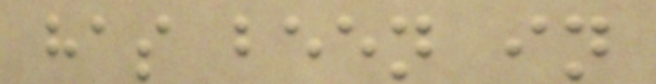has been in
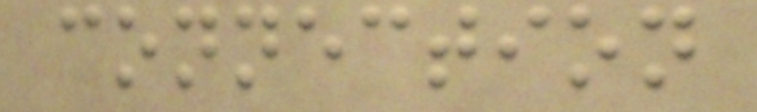connection
